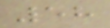58
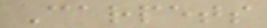Carpets
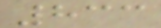833
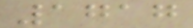1717
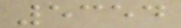5354
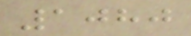1080
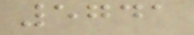5741
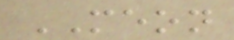MEON
